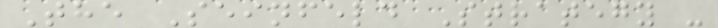The Seinfeld Strategy -
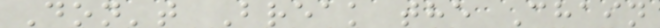Don't Break the Chain
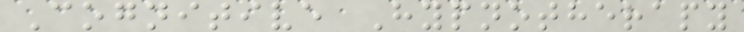Cognitive Hypnotherapy
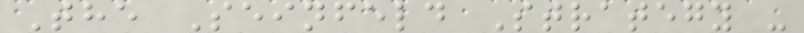The Seinfeld Strategy -
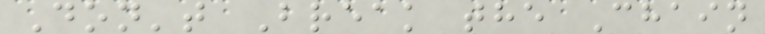Don't Break the Chain
